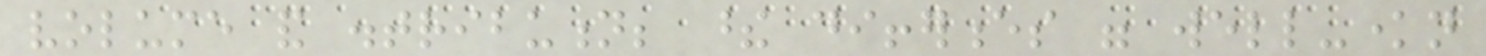volume and distribution; these differences were well-known
